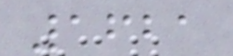1621
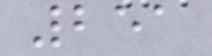251
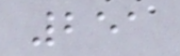251
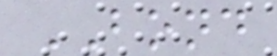BOND
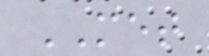MET
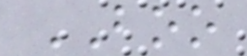BOO
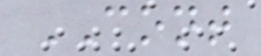CONT
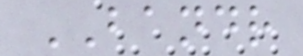BANDR
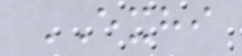EXHI
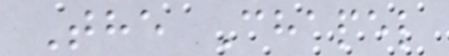The Chapel
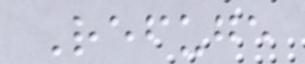Refuge
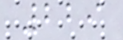229
